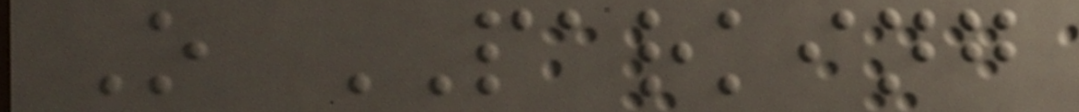O PARKING
